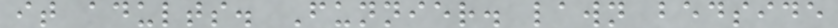it adults. Funnier. lawn bedside
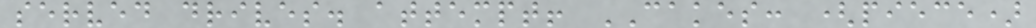served drives. attempt! CAKES: (piece)
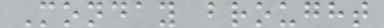Monday brought
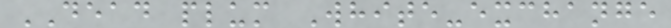DEAD plum White-exchange
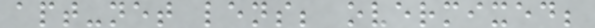apt-net lens; overmixed;
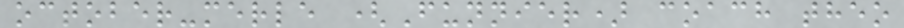october-merle (Funnier) coach theo
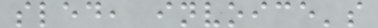sled, invoice's
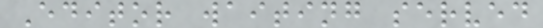Editor waiting served
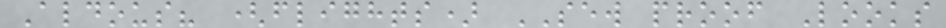Aldous? (flights) SEW proof Looks
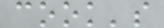cook's
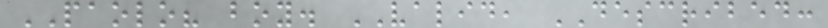PAOLO? boy. VALID, DESCRIBED:
